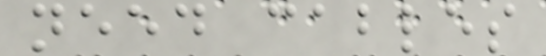need cables
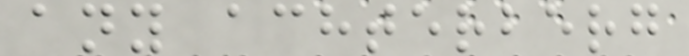any achterberg
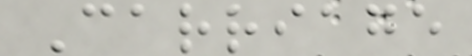Carriage
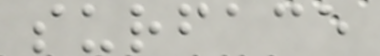surface
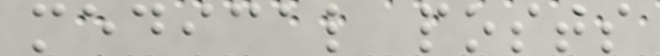medical posts
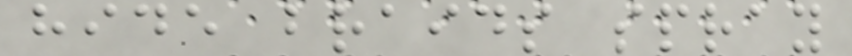hide braids spray
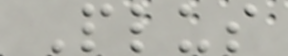Plus
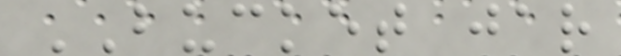BUCKET jar
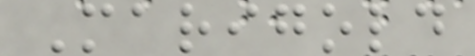Marigold
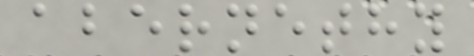abernethy
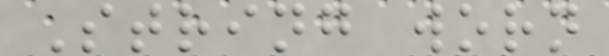String worn
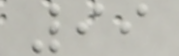99
